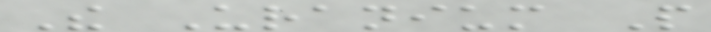The Uranium People
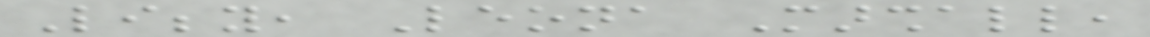Libby, Leona Marshall,
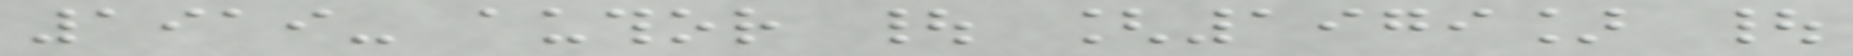1919- author | [1979] |
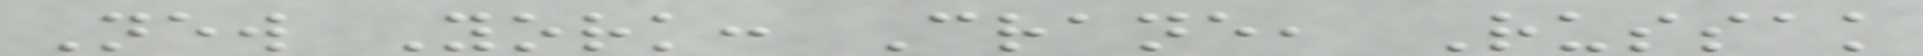New York: Crane, Russak
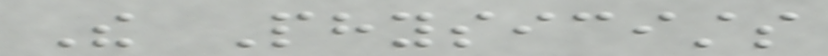The Physicists
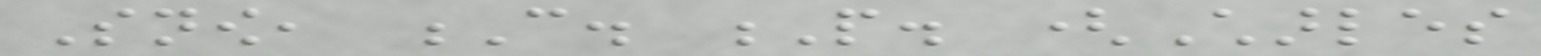Snow, C. P. (Charles
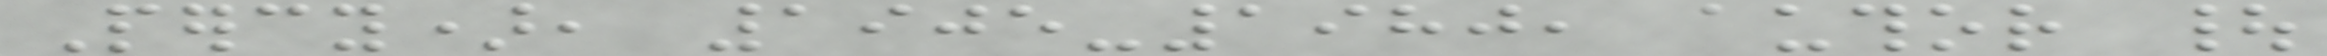Percy), 1905-1980, author |
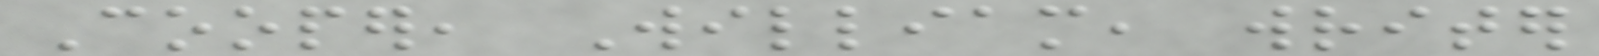Cooper, William, writer
